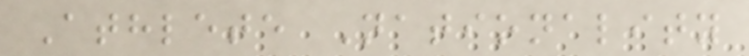Athlete Nationality
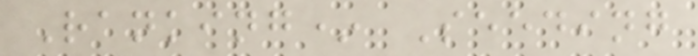Ranking* Seeding
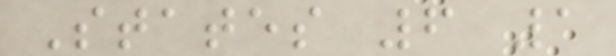States 6 1
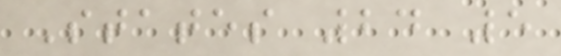States 24 5
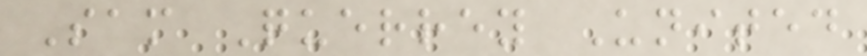Sam Querrey United
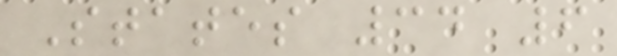States 34 6
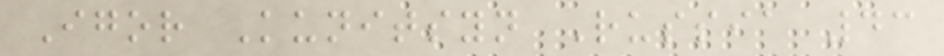Igor Kunitsyn Russia 43
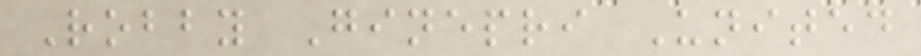Robby Ginepri United
